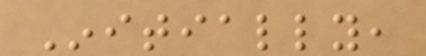Initially,
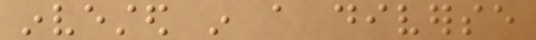invested in a diverse
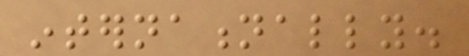internationally.
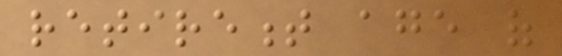retirement age of
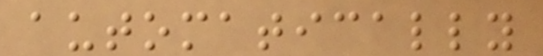automatically
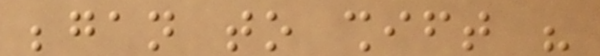began to shift his
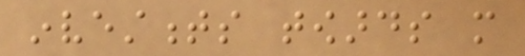investments towards more
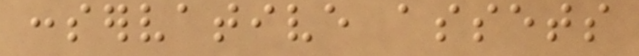conservative assets
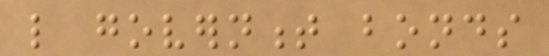like government bonds
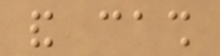and cash
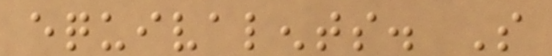equivalents. So
